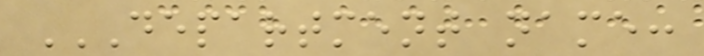DEPARTMENT NAME:
